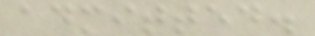admitted.
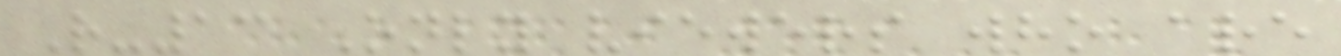R-13 Only viewers who are
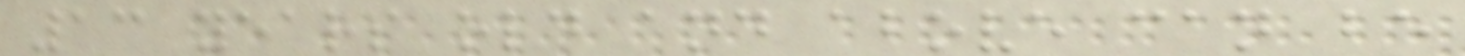13 years old and above can be
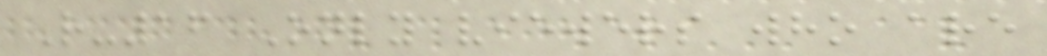R-16 Only viewers who are
